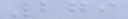279
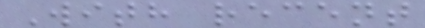With recent
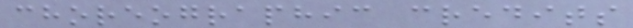choreographic credits
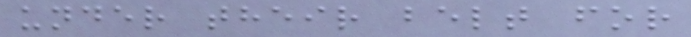under their belt for
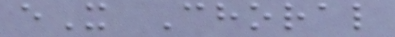eX Choral
